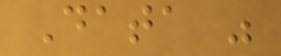Data was
